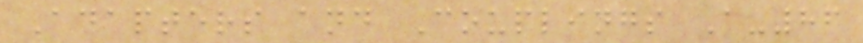Adapters and Couplings A-86
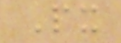Px
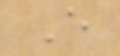E
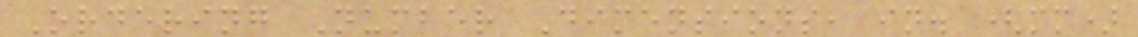Ordering Number Dimensions, in. (mm)
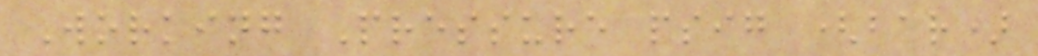Working Pressure psig (bar)
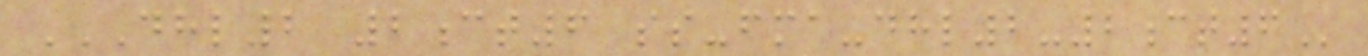DHL2 2CT6 SS-FMA-DHL2-2CT6
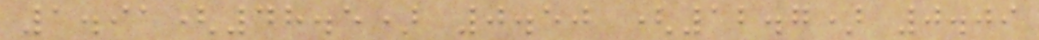1.91(48.5) 0.50 (12.7) 0.09
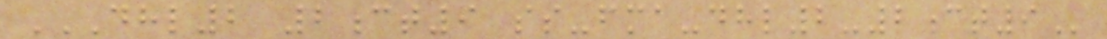DHL2 2CT9 SS-FMA-DHL2-2CT9
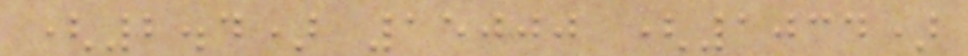(2.4) 15000 (1034)
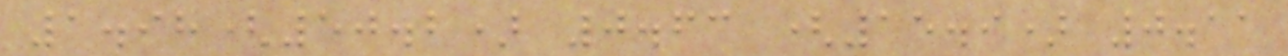1.98(50.2) 0.63 (15.9) 0.11
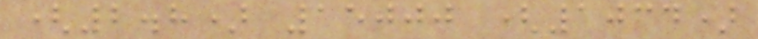(2.8) 15000 (1034)
